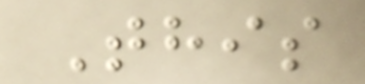This
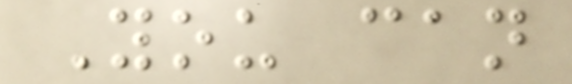You can
